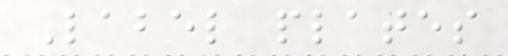Label plates
